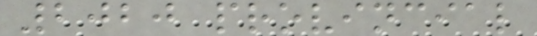2020 provincial
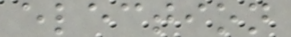election
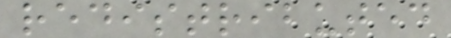redistributed
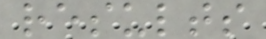results
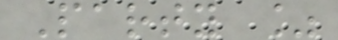Party %
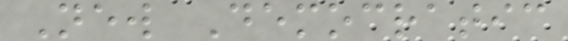New Democratic
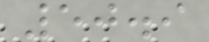50.9
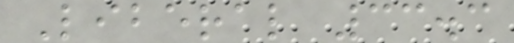Liberal 33.3
